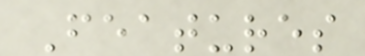Features
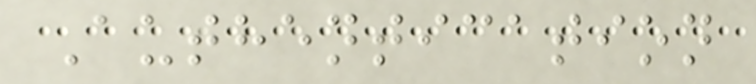Authentication
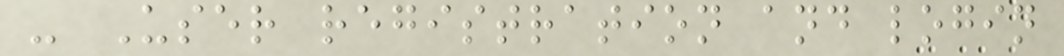- User registration and login
